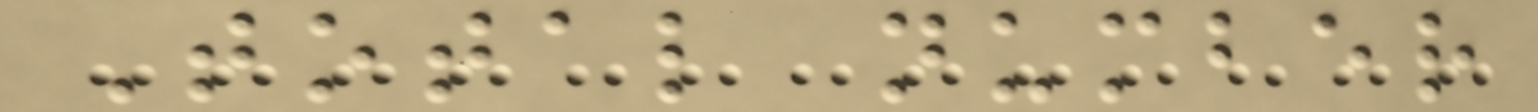Total number
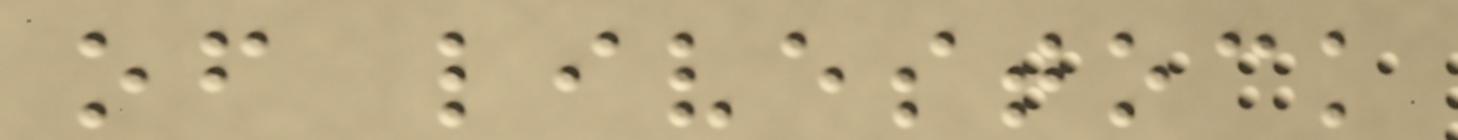of livestock
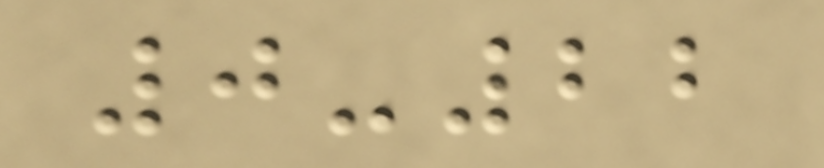0-22
